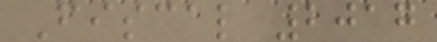Fiscal 2017
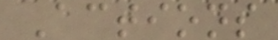Actions
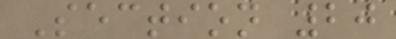Section 20
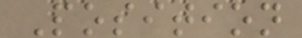Position
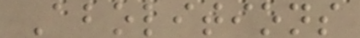Abolitions
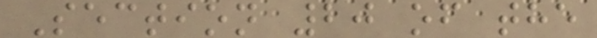Section 20 of the
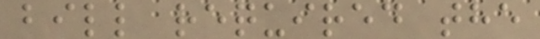bill required the
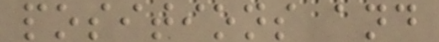positions and
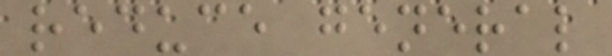reduce general
